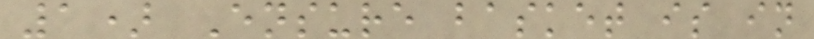1) Ensure basket is in
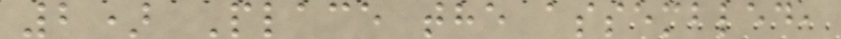2) Place the assembled,
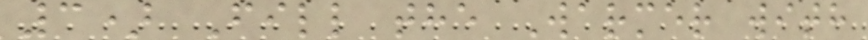3) Fill the Warmer with
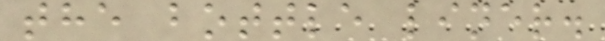the bottle liner.
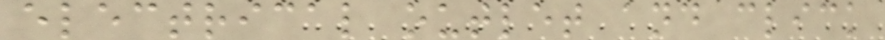electrical outlet and click
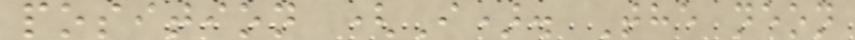position (I). The neon
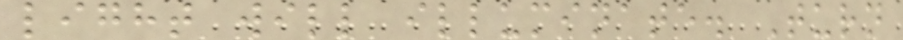light will illuminate. Turn
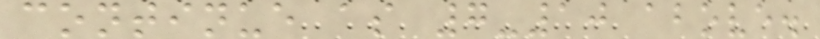continue as 7-10 above.
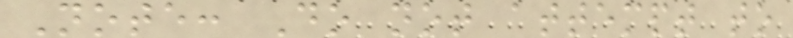Note: Do not attempt to
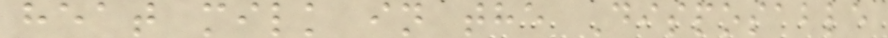heat milk in the Disposable
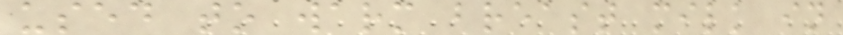used to warm breast milk in
